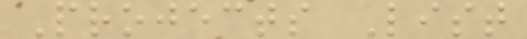Projects List
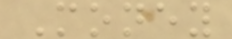Money
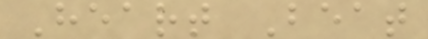Heart Beat
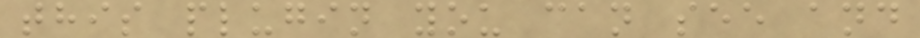this plugin you can see and
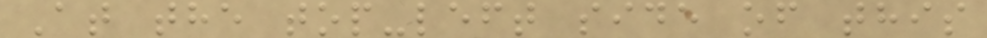At the top-left side of this
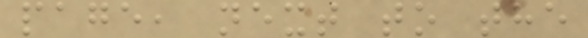page, next to the
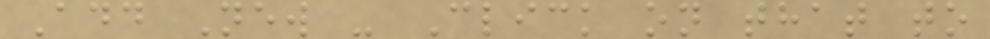Add New - Click on that to
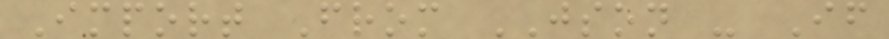Import From JSON - If
